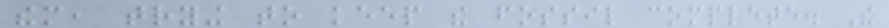them, trying to keep the fossil complete. The
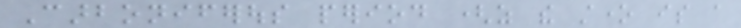Carboniferous period (as the stone is a
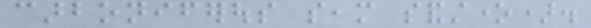carboniferous seam sandstone).
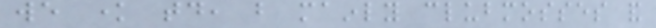we know today, but mainly clubmosses and
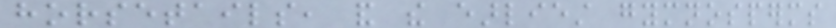horsetails, and the earliest gymnosperms
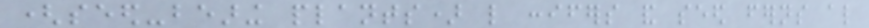(seed-bearing plants) like conifers and seed ferns also
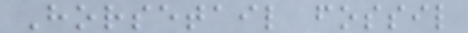Horsetail fossil
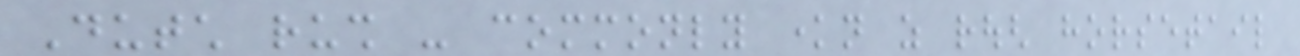Dutch rush - commonly known as rough horsetail
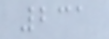231
